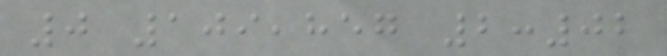0 109,857 2:02
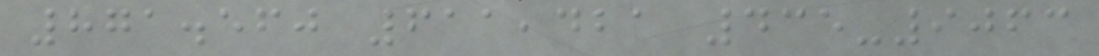871.560 611,421 435-9063
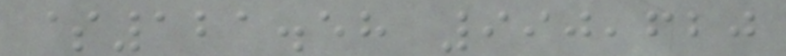$121.58 990,620
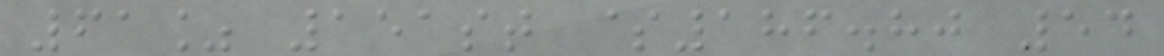61% 151st $186.80 54
